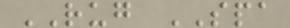RUG SPA
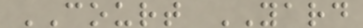COURT YARD
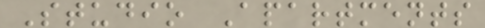Studio Apartments
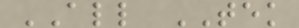ALL TEK
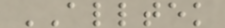ALLTEK
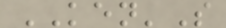KEN'S
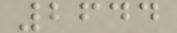2644
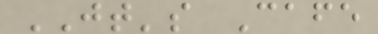JT's Cafe
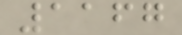1167
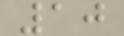10
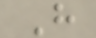H
